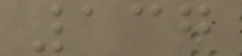137
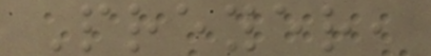Preyer,
